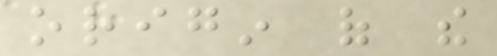origin of the
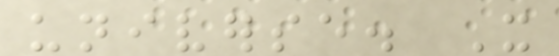universe. It
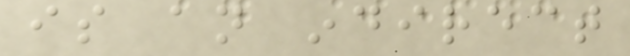is an indirect
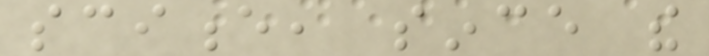science, since the
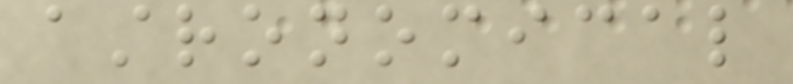astronomical
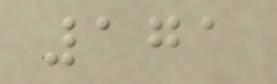171
